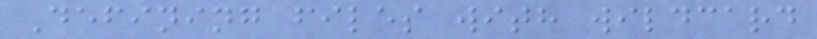Defining files with wildcard
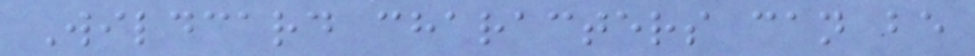Wildcard characters can be
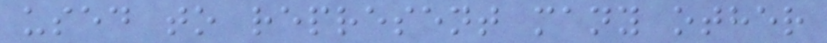used to represent many other
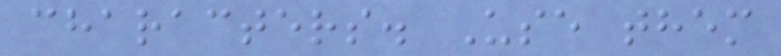characters. Use them
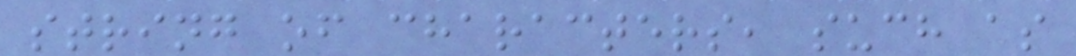string of characters, such as
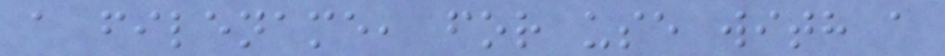a filename, for use with a
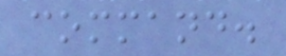command.
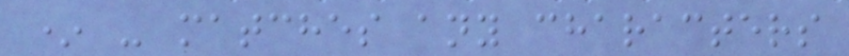* - matches any characters
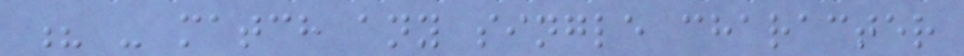? - match any single character
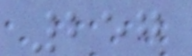257
